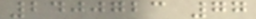2400723 77
